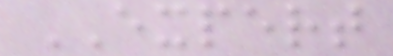EXPERT
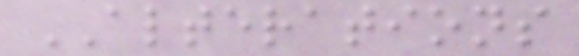ALTERATIONS
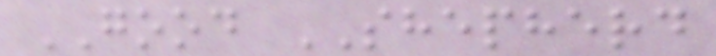GOOD SHEPHERD
